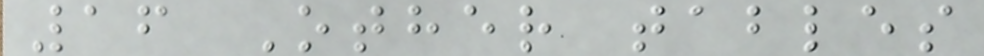16 Other tables
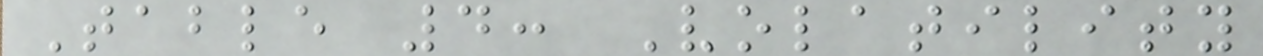Table 4: Volatility
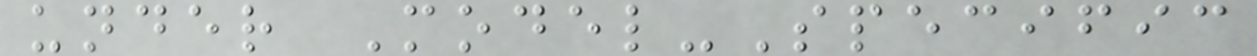under Model-Specific
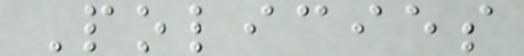Policies
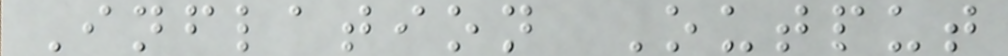Inflation Output
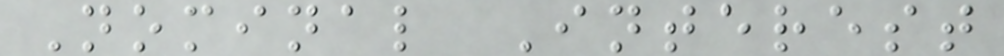Nominal Interest
